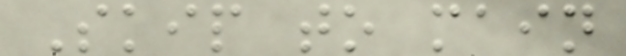Skip to main
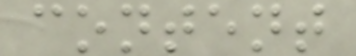content
